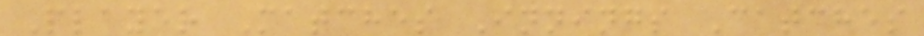Player Matches Innings Catches
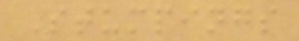Stumpings
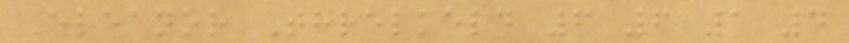Eleanor Threlkeld 6 6 1 4
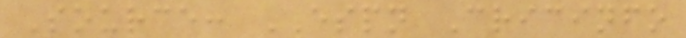Source: ESPN Cricinfo
